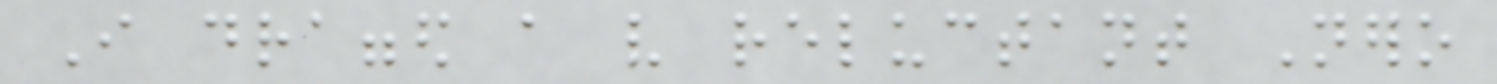I dragged a very reluctant Nero
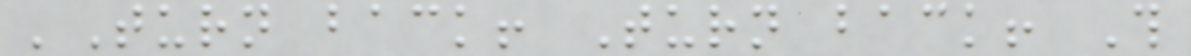'Turn back! Turn back! This
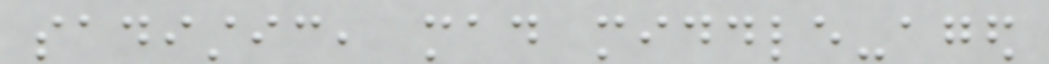sadistic, mad middle-aged
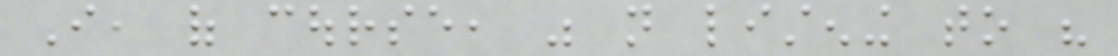I, of course, was not listening to his
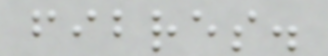fibres.
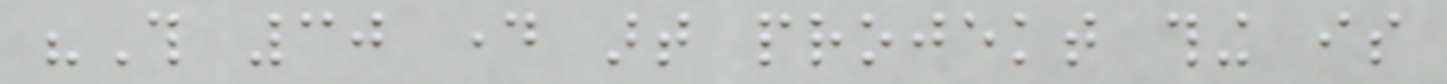"This 30 day art projekt thing is
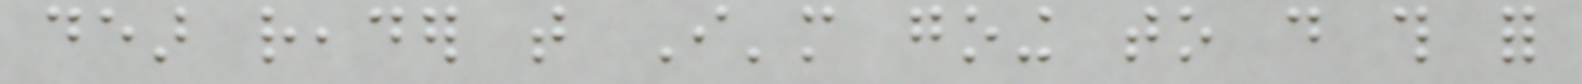dear reader that I'm going to do this for
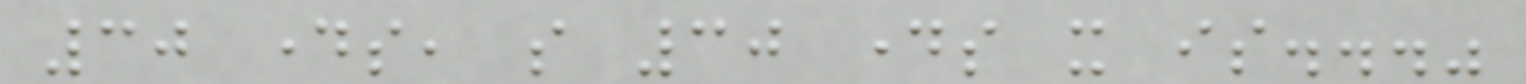30 days, so 30 days it is..."
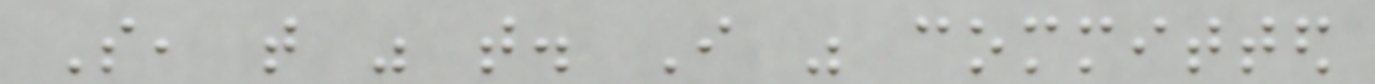So, that was that. I was committed
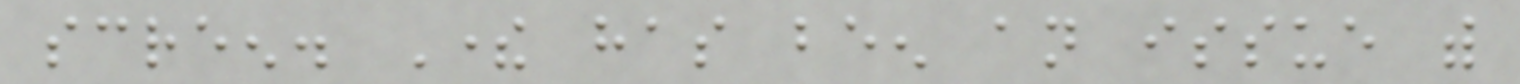screen. There has been an issue with
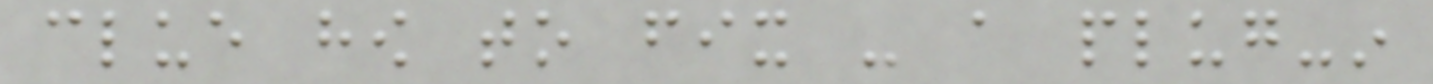clue how to fix - a plug-in
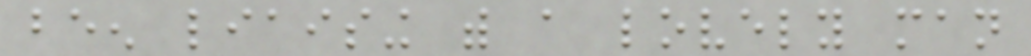been liaising with a lovely man
